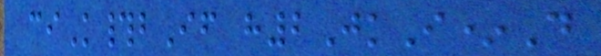ciK#bIf h2JkI*D
